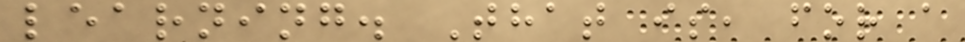learning. That is, for a
